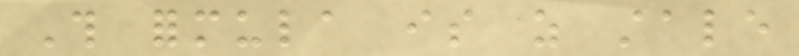This formula is as stale
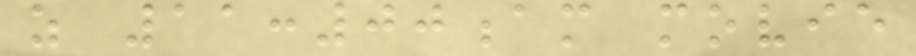as 11:00am movie
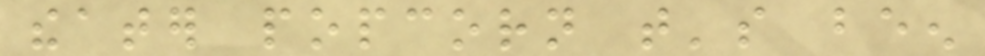theater popcorn that's been
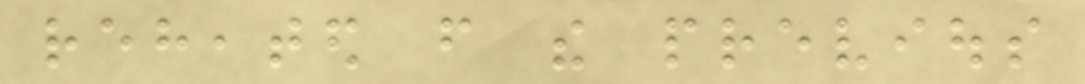reheated from the previous
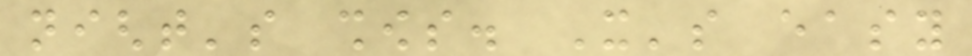night's shows. It's easy
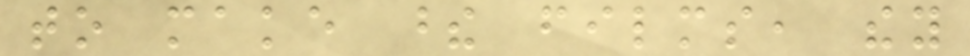to make these films, they
